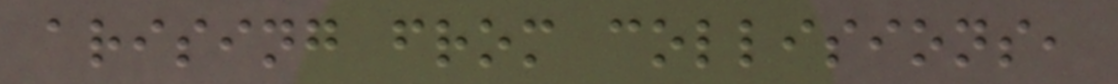arising from collisions,
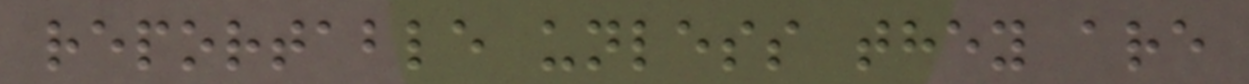reportable unless they are
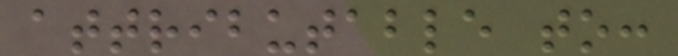attributable to:
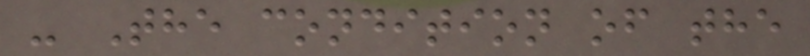- The condition of the
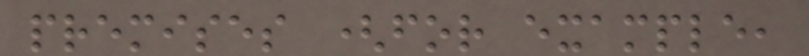premises (for example,
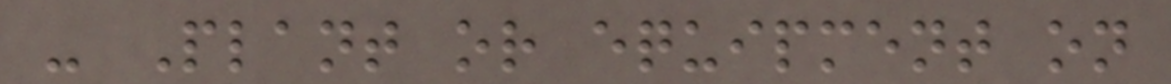- Plant or equipment on
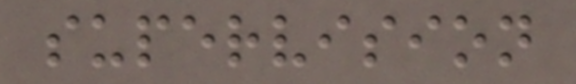supervision
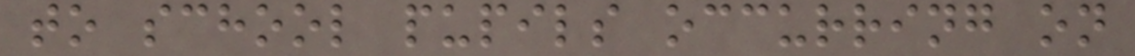to school pupils occurring on
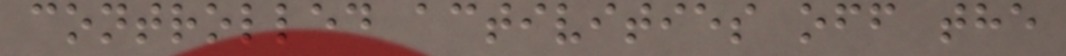controlled activities off the
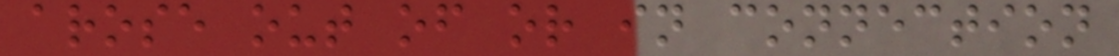arose out of or in connection
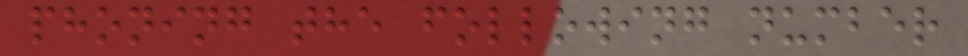phoning the following number
